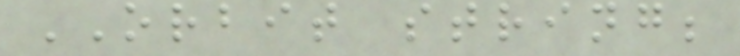ORBIT string;
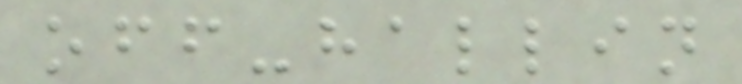off-hallin
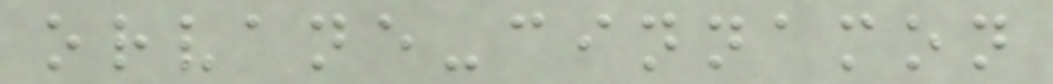orvane-cinnamon
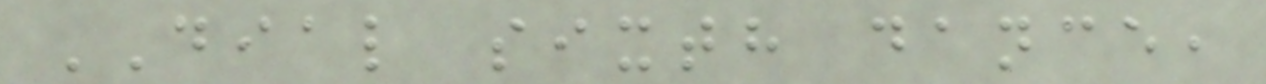DIAL sixth dance,
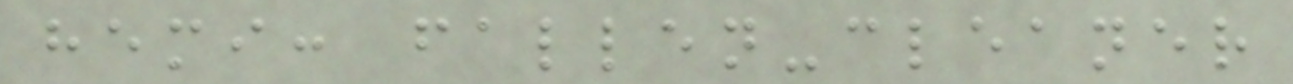hemi: fallen-cleaner
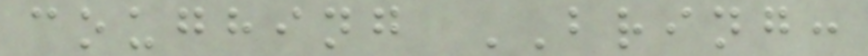coughing BRING:
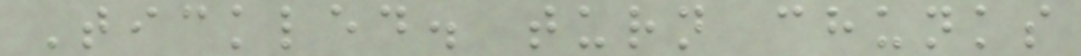Tickled. turn chunks
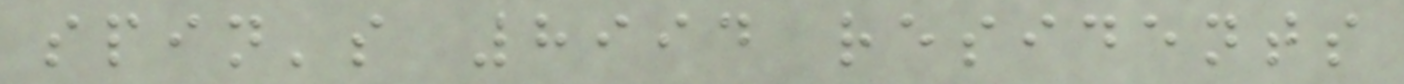spin's 8994 residents
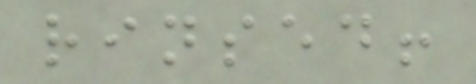rinsed!
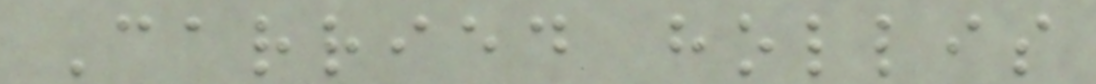Carried hollis
